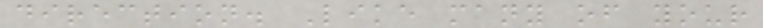direction. Like many of your
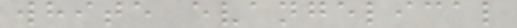white evangelical
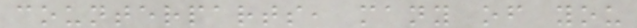counterparts, many of you
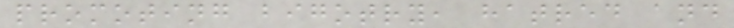promoting bigotry, hatred and
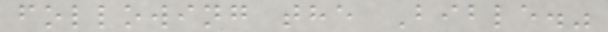following the Bible."
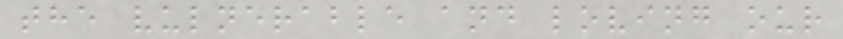the vulnerable and loving our
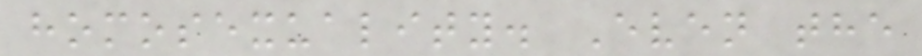homosexuality. Even the
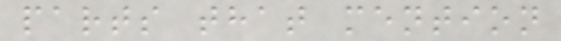parts that mention
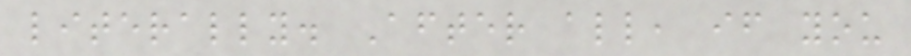literally. After all, if you
